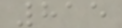815
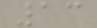13
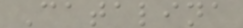Catalina
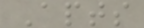Apts
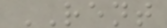RENT
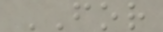FOR
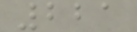221
